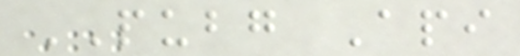PUBG Api
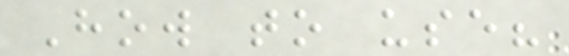How to use?
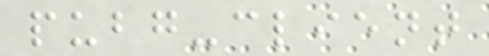pubg-client
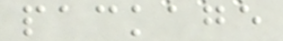package
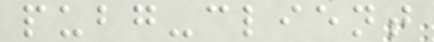pubg-client
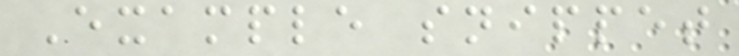Example snippet
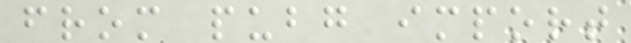from pubg import
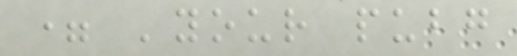= 'your pubg
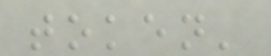token'
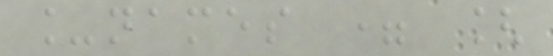_names = [
